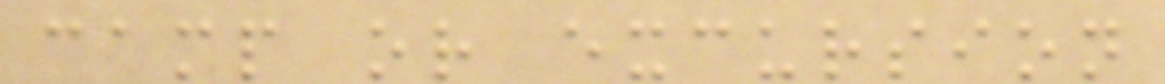camp or excursion
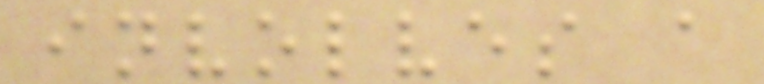involves a
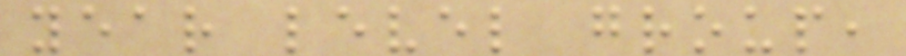year level group,
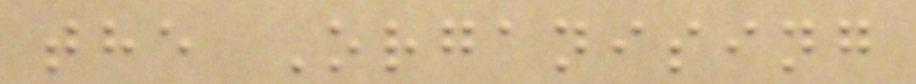the Organising
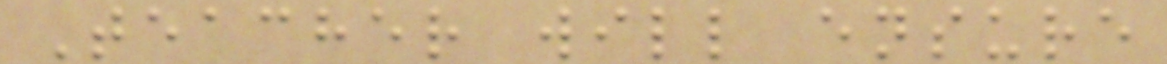Teacher will ensure
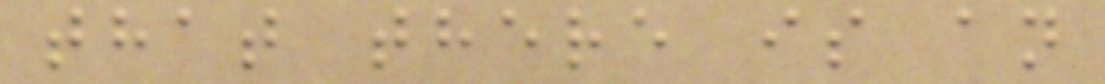that there is an
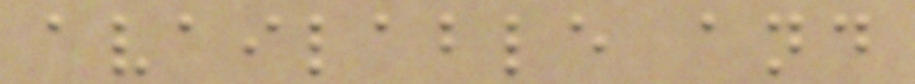available and
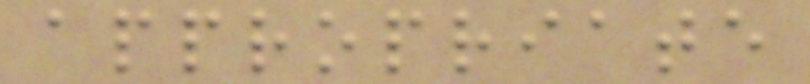appropriate
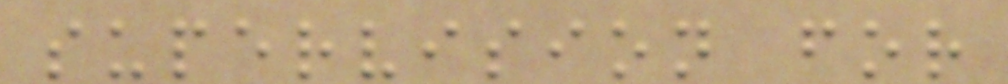supervision for
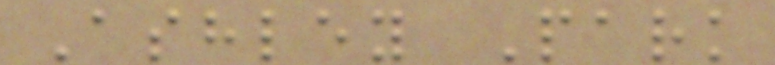Ashley Park
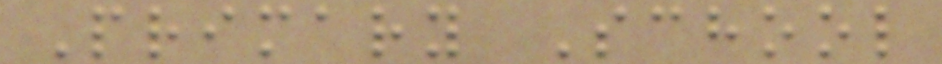Primary School
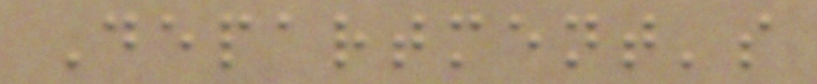Department's
